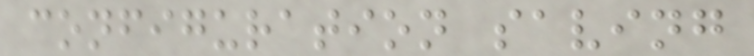configuration saving
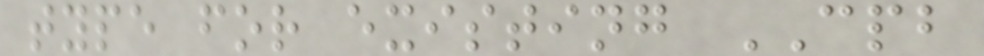type for existing CPB
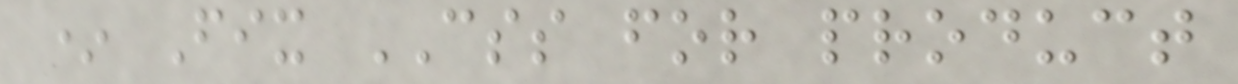* Fix CSS for product
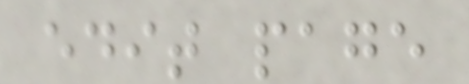edit page
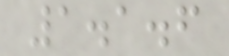1.1.6
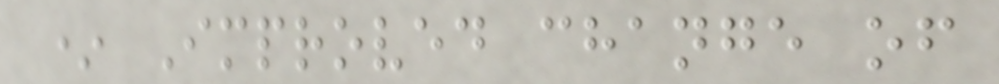* Improved change of
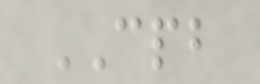CPB
